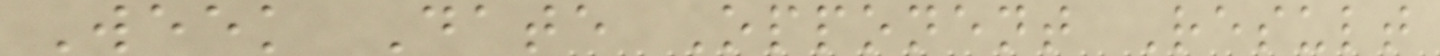Week Date Opponent Result
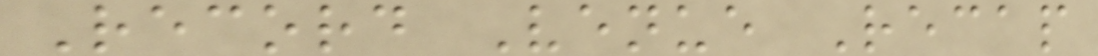Record Venue Recap
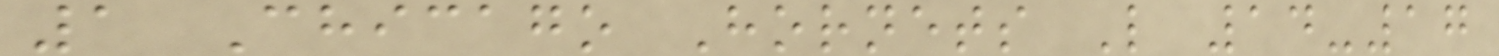1 Chicago Hornets L 14-17
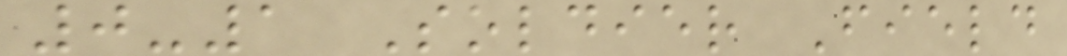0-1 Soldier Field
